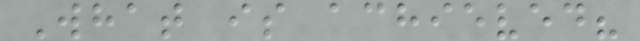What is achieved?
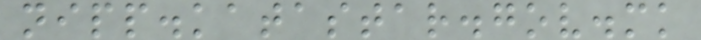nipp.katastar.gov.mk
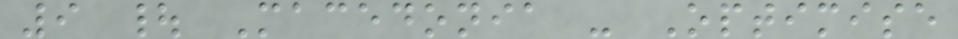9 | Macedonia - Optimise
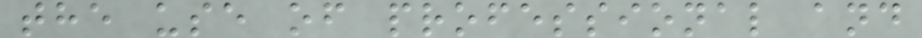the use of professional and
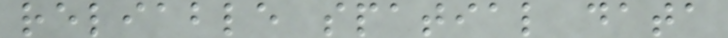reliable spatial data
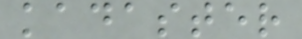kadaster
